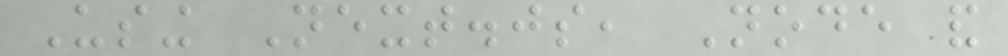Using Next.js, Node and
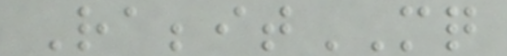RabbitMQ
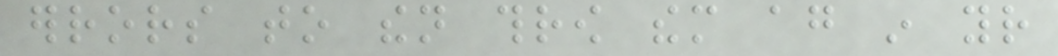errors to then throw them again in your
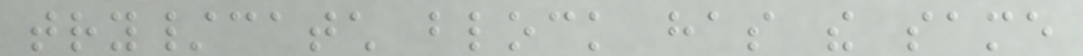try/catch block has the same
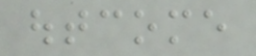outcome
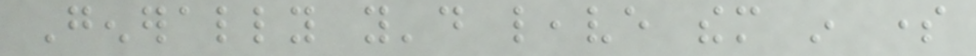Generally you'd leave them in some
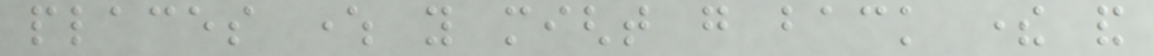places where you might go back there and
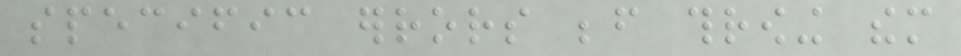specific errors before throwing them
